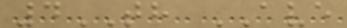4TH AVE
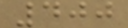400
